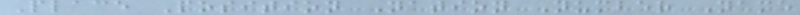Place Position Nation Number Name
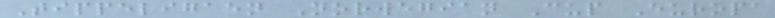Tippeligaen Norwegian Cup Europa
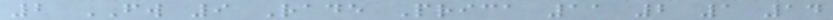2 FW 9 Rade Prica 11 2 1 14
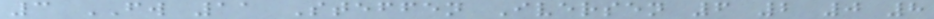3 FW 11 Steffen Iversen 6 2 0 8
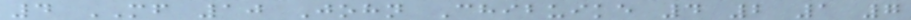4 MF 10 John Chibuike 4 2 1 7
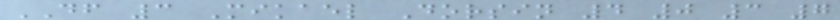DF 3 Mikael Dorsin 4 0 3 7
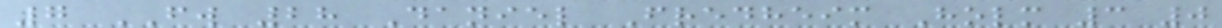7 FW 28 Daniel Fredheim Holm 3 0
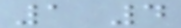1 4
